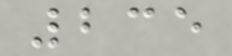235
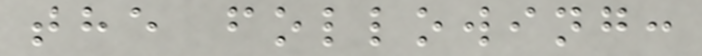the following:
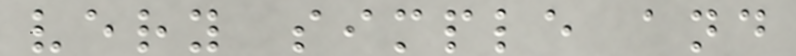very simple and
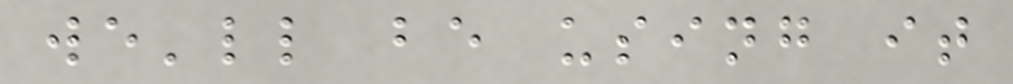we'll be using it
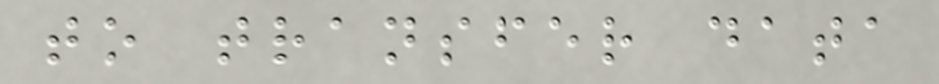to transfer data
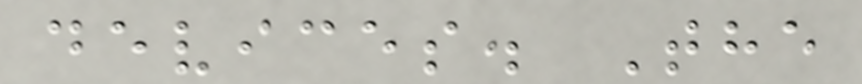devices. The
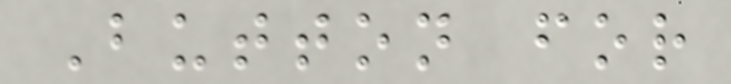Button for
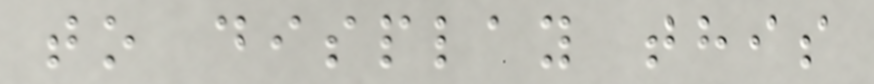to display this
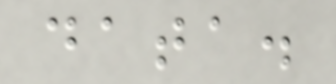data.
